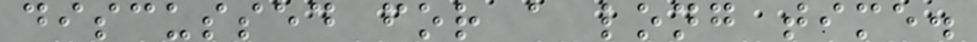discussed for a long time.
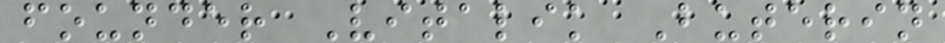founder Vitalik Buterin
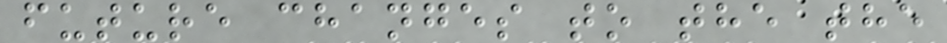future changes to the the
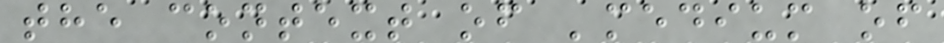the context of 'medium of
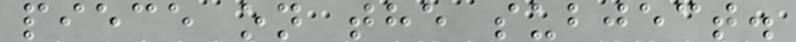piece on the subject.
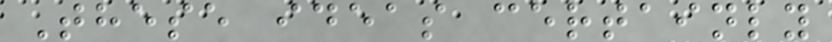These ideas certainly
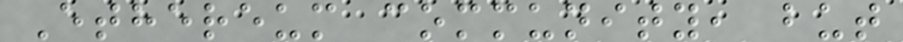Ethereum community, but
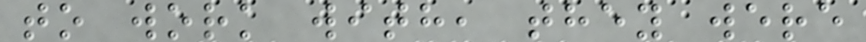to work with, they were
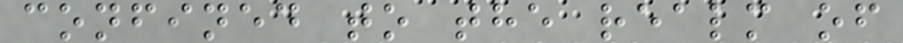confined to the realm of
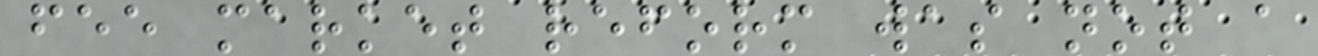fee market reform was not a
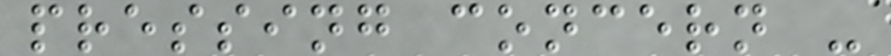pressing concern -
